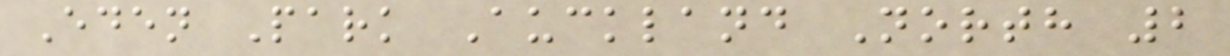Eden Park Auckland North 2
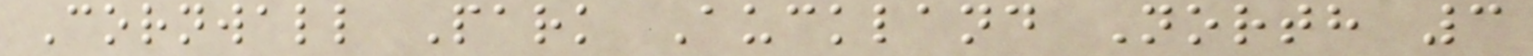Cornwall Park Auckland North 3
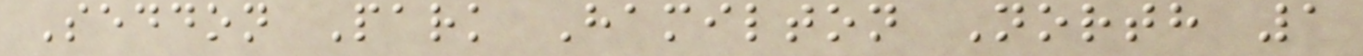Seddon Park Hamilton North 1
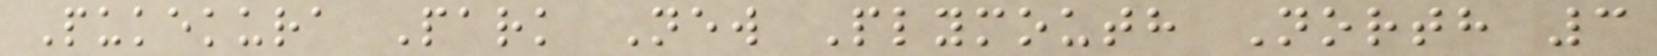Pukekura Park New Plymouth North 3
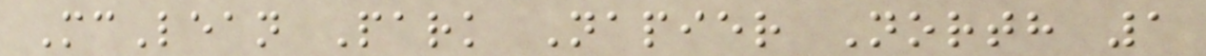McLean Park Napier North 1
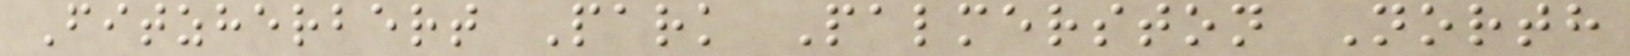Fitzherbert Park Palmerston North
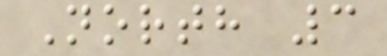North 3
